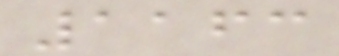1163
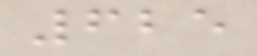625
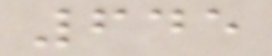645
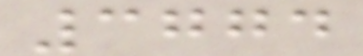3774
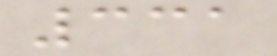331
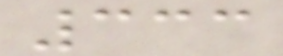333
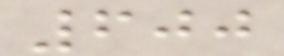600
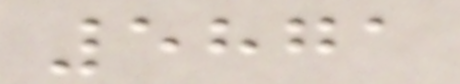5871
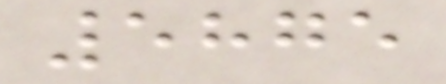5875
